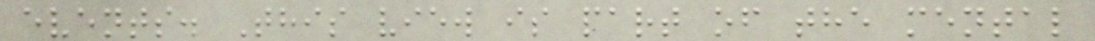events. This view is part of the mental
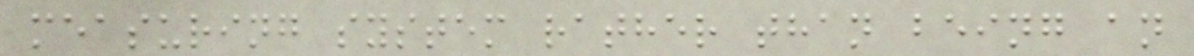measuring system rather than being an
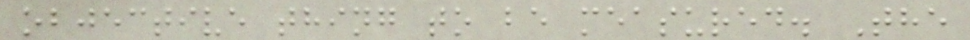objective thing to be measured. The
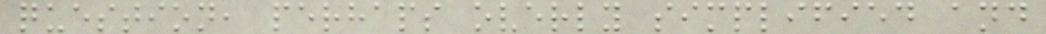question, perhaps overly simplified and
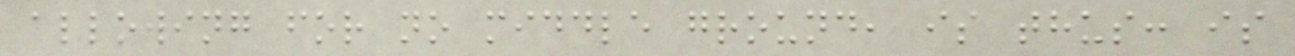allowing for no middle ground, is thus: is
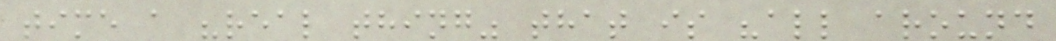time a "real thing" that is "all around
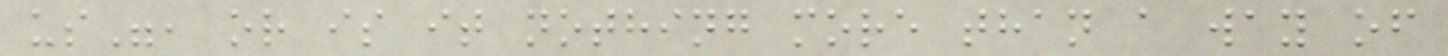us", or is it nothing more than a way of
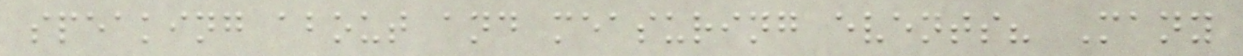speaking about and measuring events? Many
